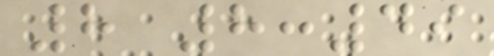8 8:49
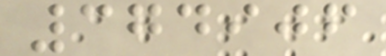374906
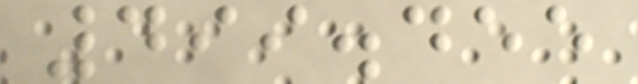499.455
